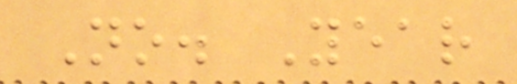No. Year
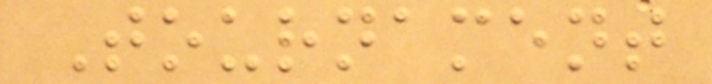Tournament
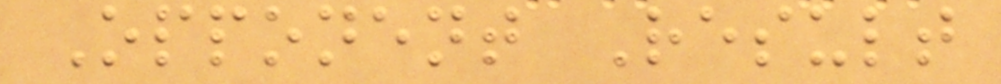Opponent Result
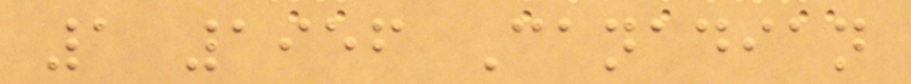1 1956 Canadian
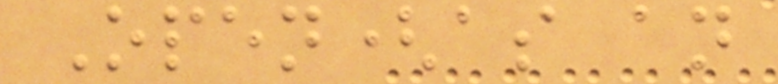Open(as an
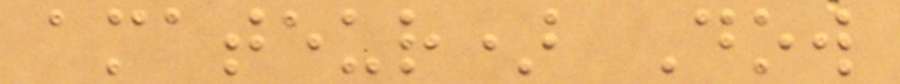amateur) Dow
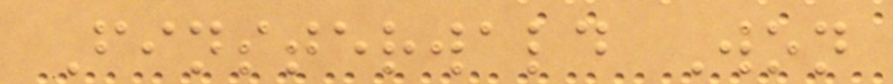Finsterwald Won
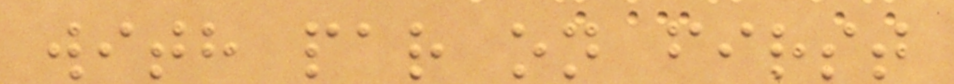with par on first
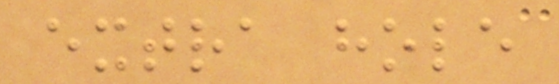extra hole
